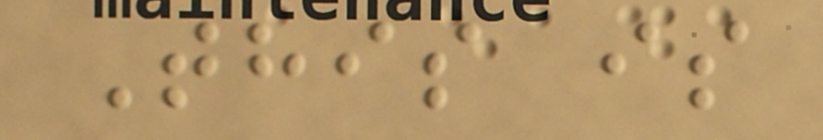This is
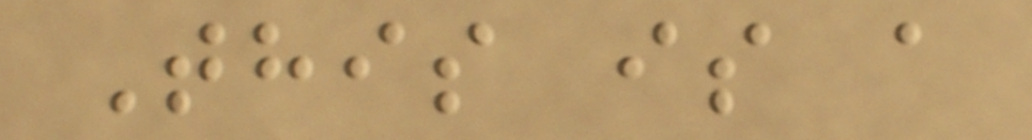This is a
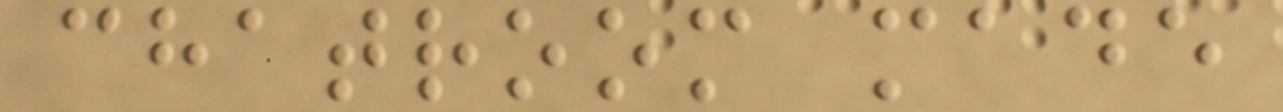chatroom made
